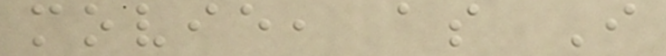movie, as I
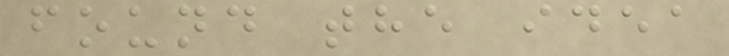found the idea
